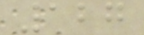127
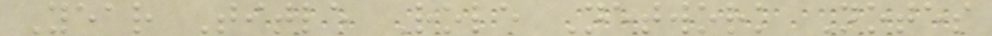Year Title Role Network Notes
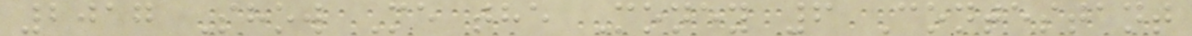2017 Show Me the Money 6 Contestant
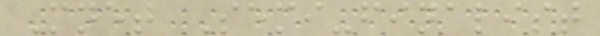Mnet Semi-finalist
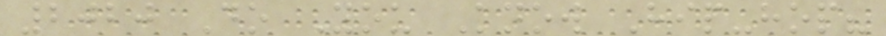2020 Do You Know Hip-hop?
